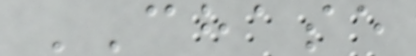CHASE
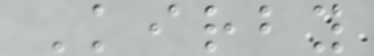Kirby
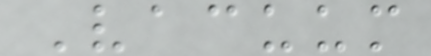Vacuum
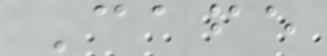Cafe
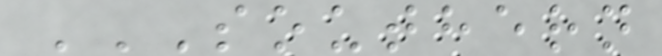SOUTHERN
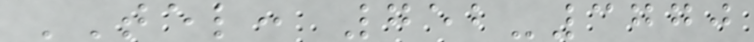TEL: 752-3770
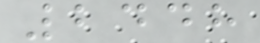2448
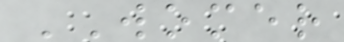WOMER
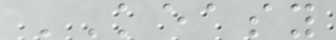KEASY
